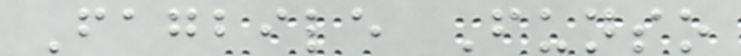Fagbile Funso
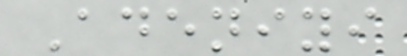Adeniyi
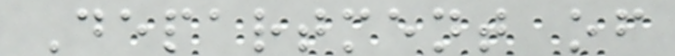Department of
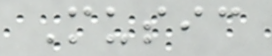Music
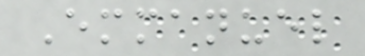Emmanuel
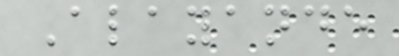Alayande
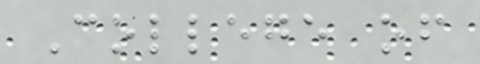College of
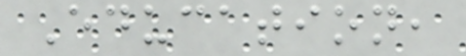Education,
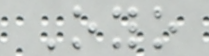Oyo
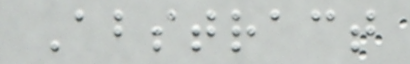Abstract
